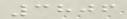3806
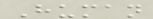Human
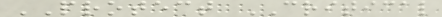PROTECT CRITICAL
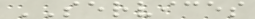SERVICES
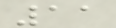11
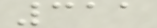311
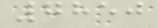7850
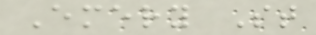Emery St
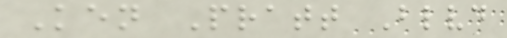Ken Pratt Blvd
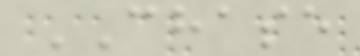CHASE
